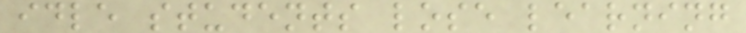idle students lose learning
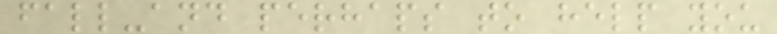fall-and perhaps to help you
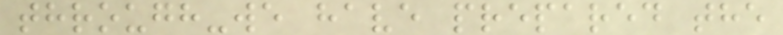through-we have prepared the
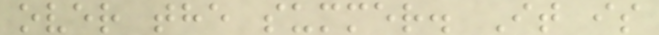over the summer. It is
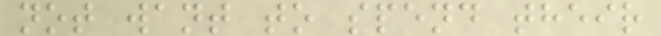not want to spend their
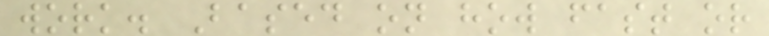work. Based on how fast or
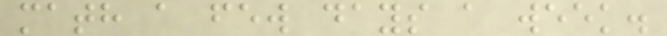math a few days a week.
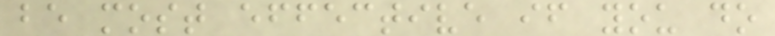be most effective if you do
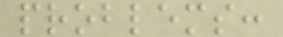problems:
